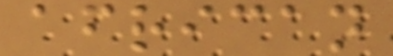african
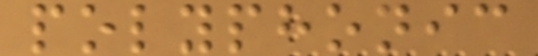polyphonic
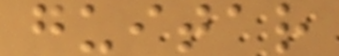guitar
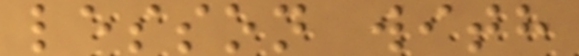lesson with
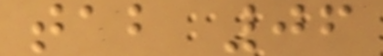tab 06
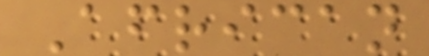African
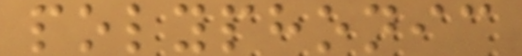polyphonic
